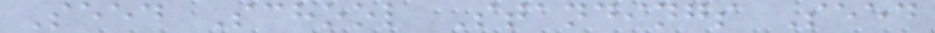Seed School Standings Seed
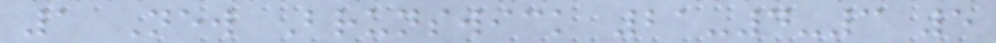1 New Brunswick 21-4-3 5
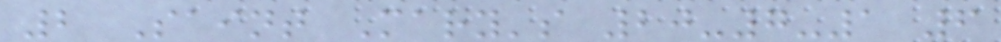2 Saint Mary's 20-7-1 6
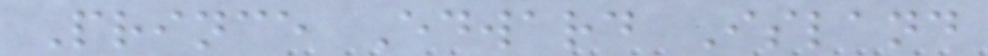Prince Edward Island
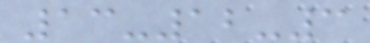13-12-3
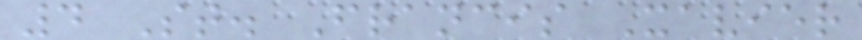4 St. Francis Xavier
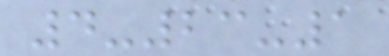4-23-1
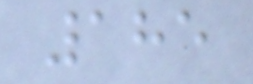185
